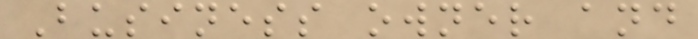Business owner and
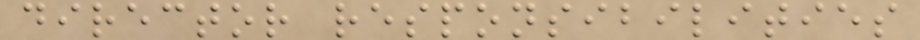director responsibilities
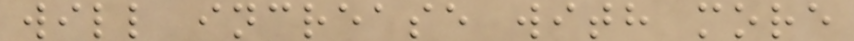will increase with more
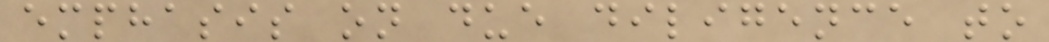emphasis on due diligence to
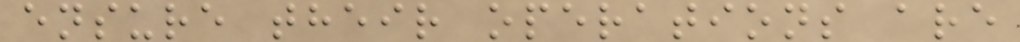ensure their operations are
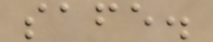safe.
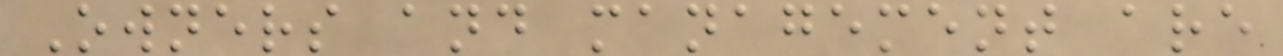Owners and management are
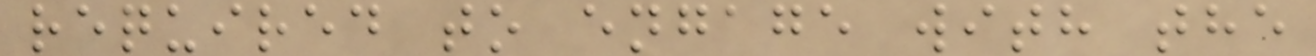required to engage with the
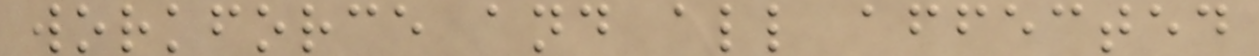workforce and all affected
